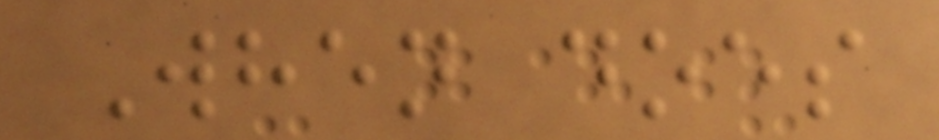When does
